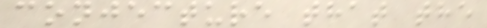conjecture that the
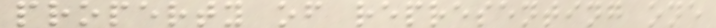property of representing one
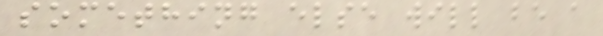something else will be a
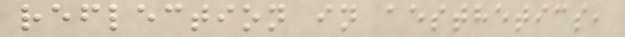reflection in aesthetics,
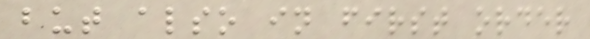but also in first order
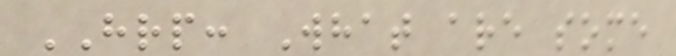HRP: What are some
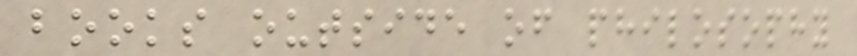books outside of philosophy
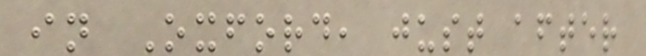in Oxford, just after
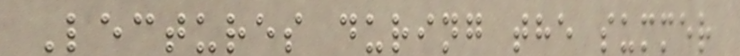Lectures during the summer
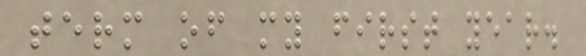term of my first year.
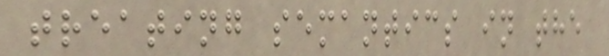treating semantics in the
